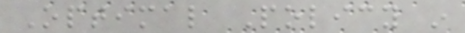Optimal Policy in
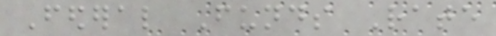Federal Funds Rate
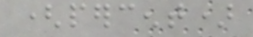(percent)
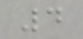4
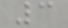3
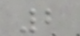2
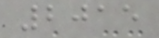2015
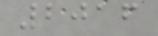2016
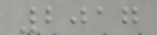2017
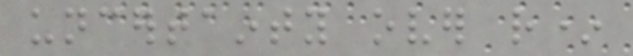uncertainty over r*
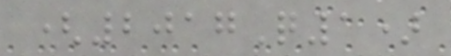(2017Q1)
